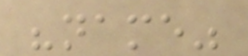"name"
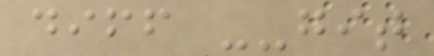diff --git
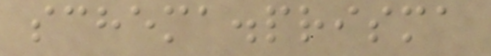schema.prisma
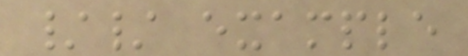// example
